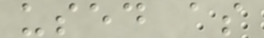used as
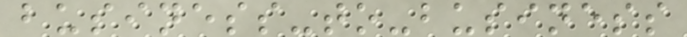business-to-business
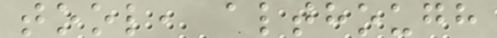tool, although
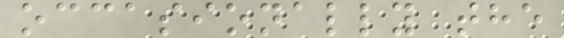occasionally the
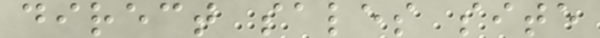direct sales site
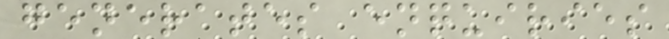generates enquiries
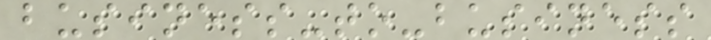business-to-business
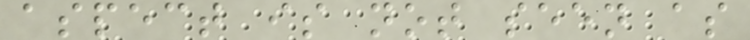aspect is not seen as
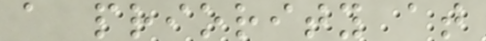a priority at
